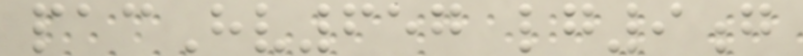pacHv657 lg9g
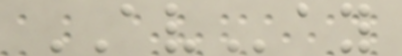AVay
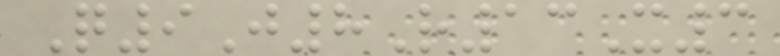Q9J8R13X3
